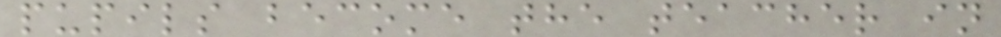pupils become the teacher in
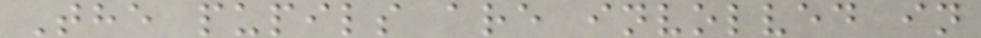The pupils are involved in
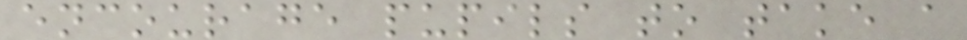encourage pupils to take a
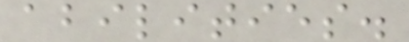abilities.
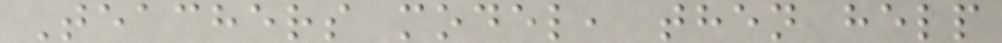Teachers model, then help
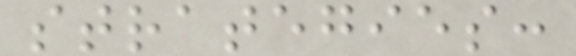strategies:
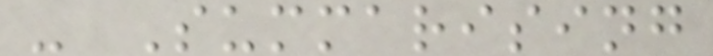- Summarising
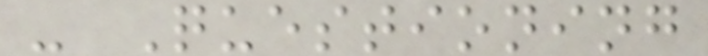- Questioning
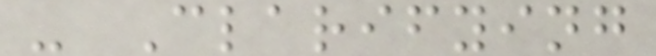- Clarifying
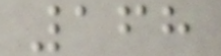168
